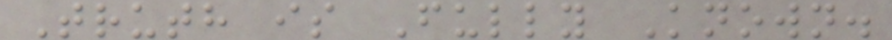Truth is Fully Known.
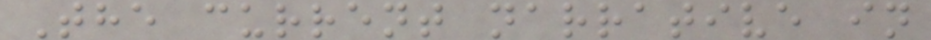The current narrative in
